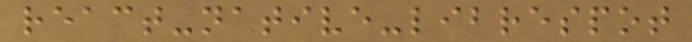react-native-librespot
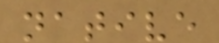native
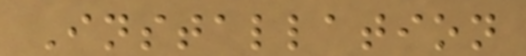Installation
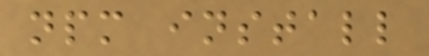npm install
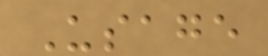Usage
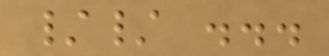// ...
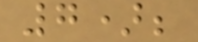7);
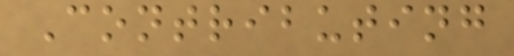Contributing
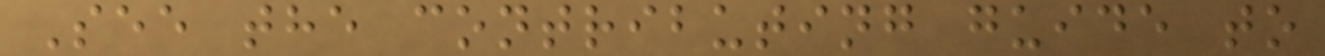See the contributing guide to
